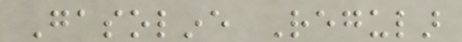Gasoline Regular
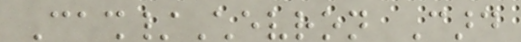Cash/Chevron Card
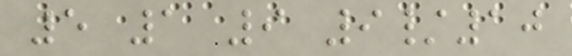5 1 9 9/10
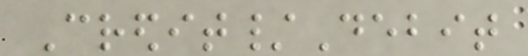Credit/Debit
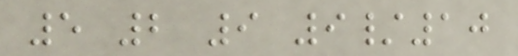5 2 9 9/10
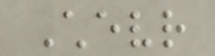Chevr
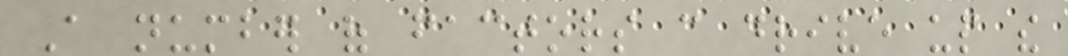A number of factors can drive up the
